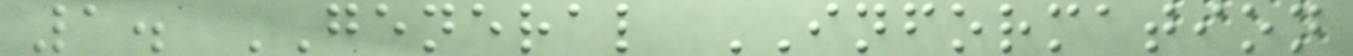1. GENERAL INFORMATION
